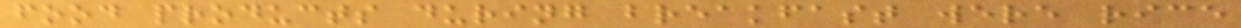food products during breakfast were rice
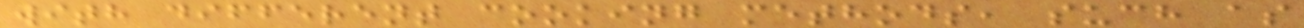with different cooking methods, such as
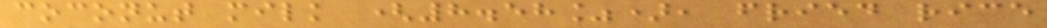coconut milk (8.58%), fried rice
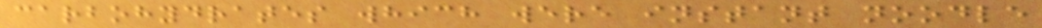carbohydrates which were instant noodle
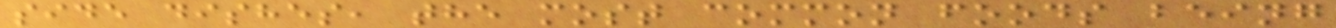side dishes, the most common foods being
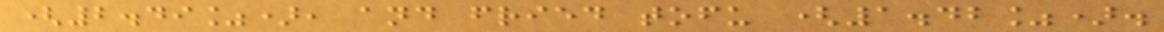(2.49%), and fried tofu (1.42%).
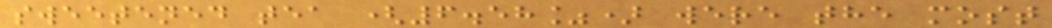sweetened tea (6.58%) were the most
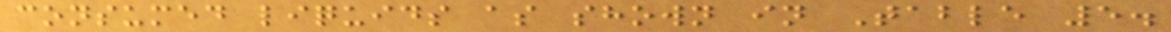consumed liquids as shown in Table 5.
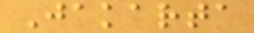Jakarta
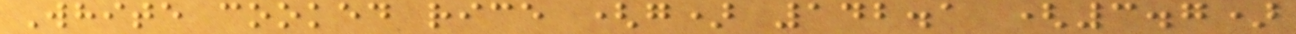White cooked rice (g) 142.1 (3.7)
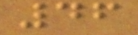46
